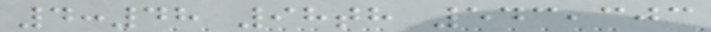4:48 98th 543,303
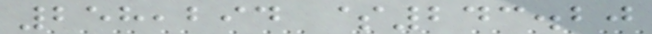258,294 $243.20
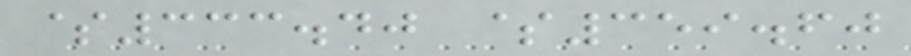$333.40 $359.60
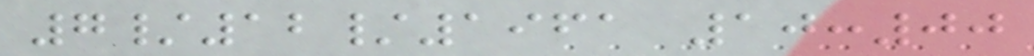7/12/1961 10:00
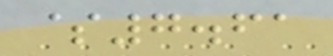$7.61
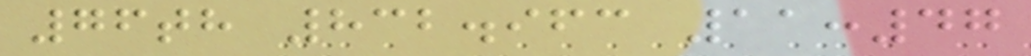76th 832.963 11:47
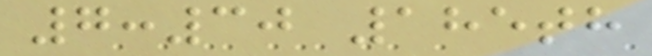7:30 185th
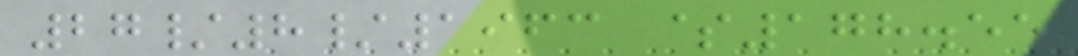27/8/1963 $178.55
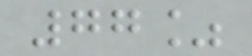77%
